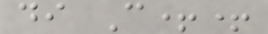di C++
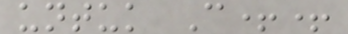untuk C++
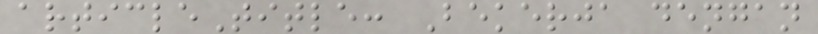articleTitle: Bekerja dengan
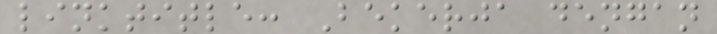linktitle: Bekerja dengan
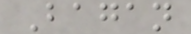Bagan
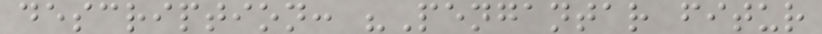description: "Pengantar fitur
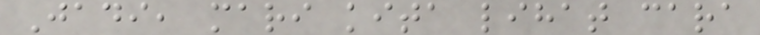Jadi, mari kita lihat cara
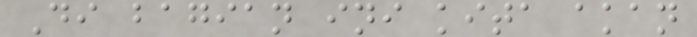Di bagian ini kita akan
